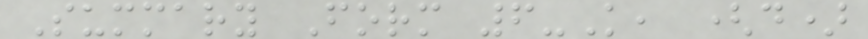Summary Form 6-K, (d)
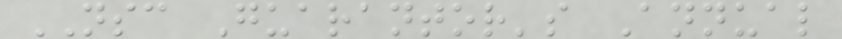NSC Guarantor's Annual
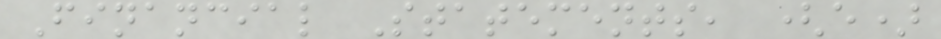Financial Statements, (e)
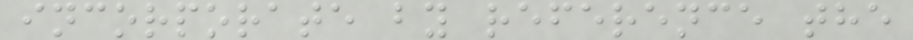incorporate by reference the
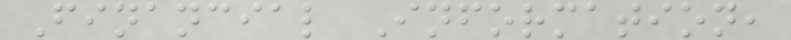Financial Information,
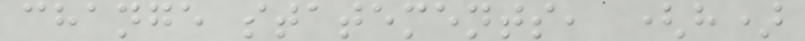change statements, (h)
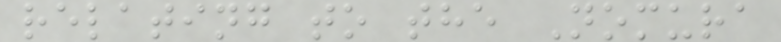relating to the Nomura
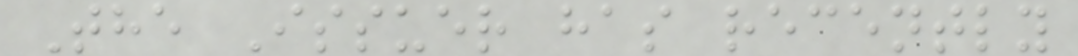The Issuer has recently
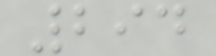294
